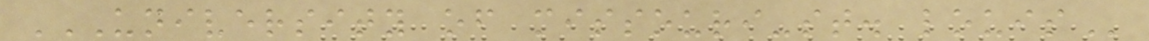UNIVERSITY OF MISSOURI-ST. LOUIS
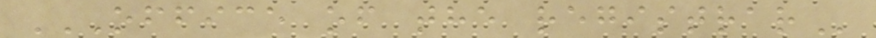OFFICE OF THE REGISTRAR
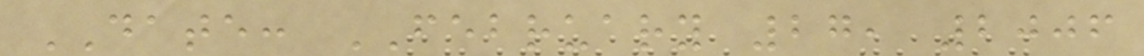DATE: FEBRUARY 27, 2006
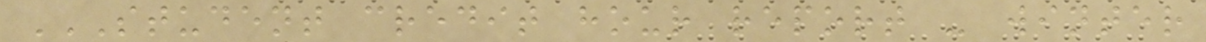STUDENT CREDIT HOUR REPORT - WINTER
